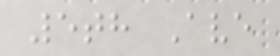5th Ave
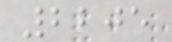2205
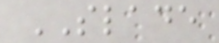SLADE
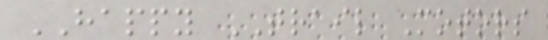HAPPY TRAIL Motors
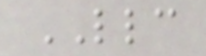LLC
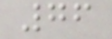76
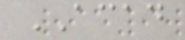ACAD
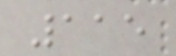115
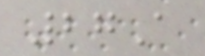27A
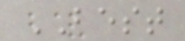BEST
